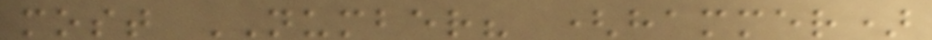most NUMBER? (hammer)
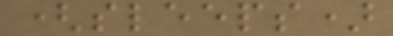(sleeps)
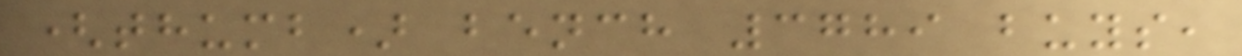(thumb) bench 3789 buys,
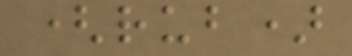(rub)
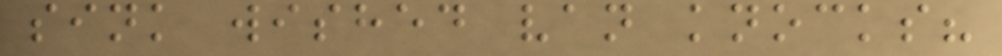sink wished van knocks?
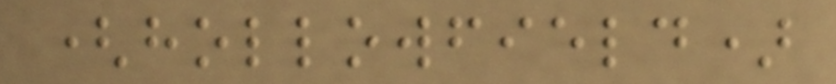(hollowfield)
